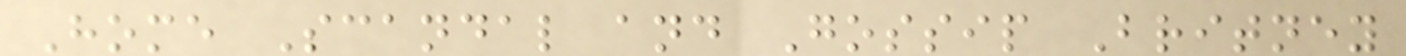Home Scandal and Gossip Britney
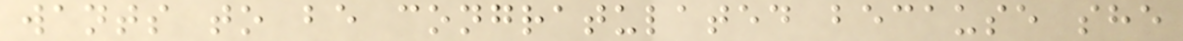wants to be congratulated because she
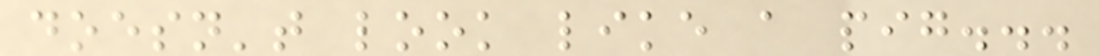doesn't look like a pig...
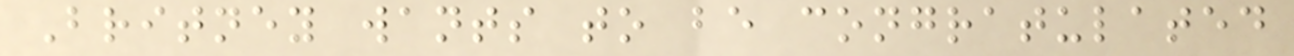Britney wants to be congratulated
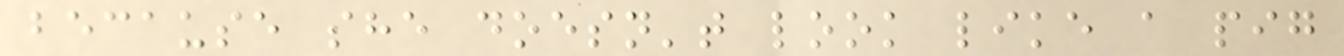because she doesn't look like a pig
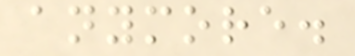anymore.
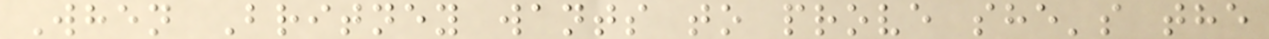When Britney wants to prove she's the
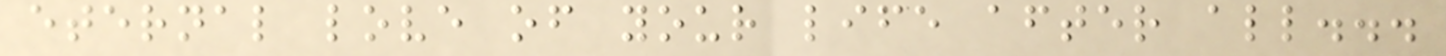eternal love of your life after all...
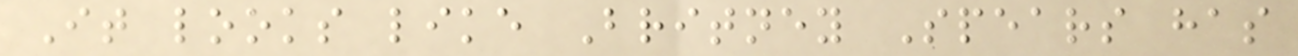It looks like Britney Spears has
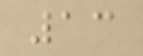13
